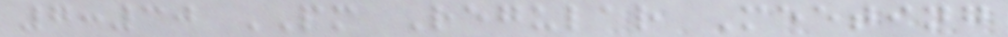7:30 PM Regular Meeting
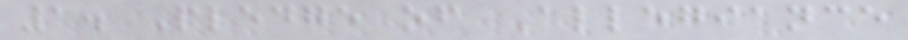1. Pledge of Allegiance
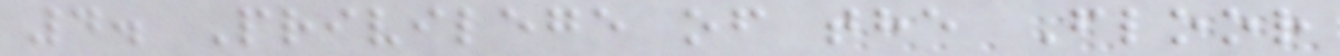4. Privilege of the Floor
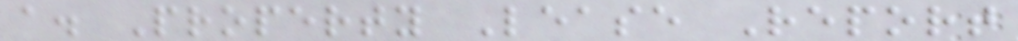a. Property Lease Report
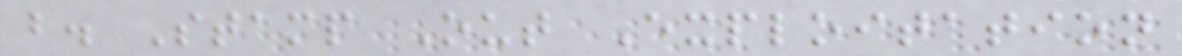b. Stamp Out Exploitation
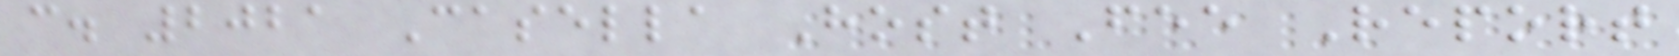c. 2021 Casella Host Fee Report
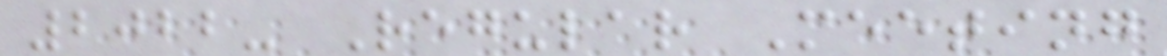2022- Regular Meeting
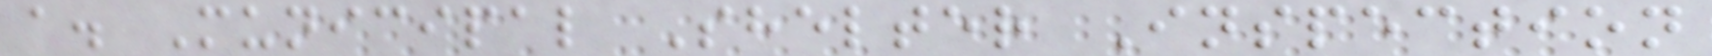a. Municipal Shelter Inspection
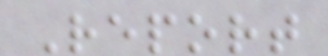Report
